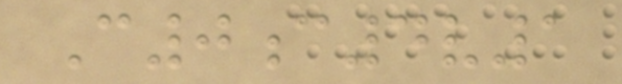C0c4v1
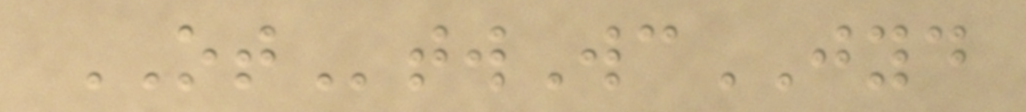OTtwWcJYD
